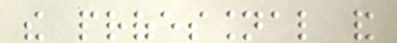the professional and
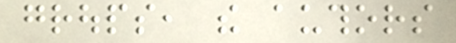groups, the authors
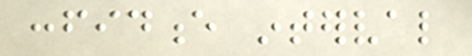confidence interval
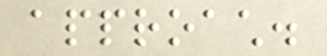approach.
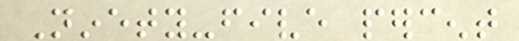Ninety-five percent
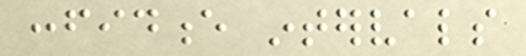confidence intervals
